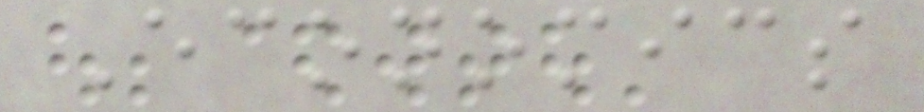Economics
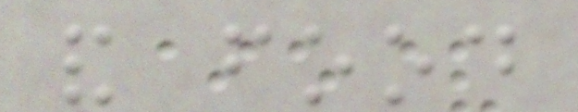and food
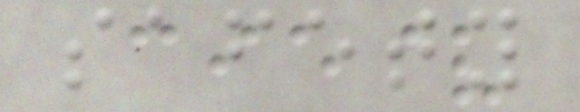safety
